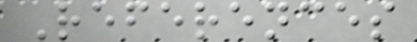References
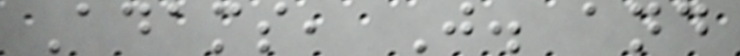Adams, J. and
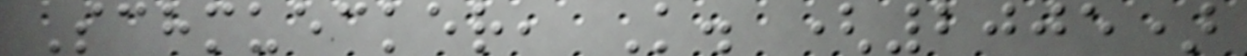Schmuecker, K. (2005)
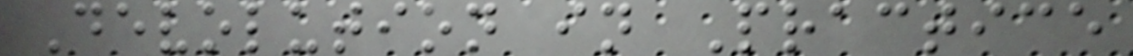Devolution in Practice
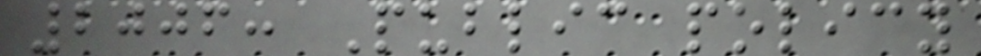2006: Public policy
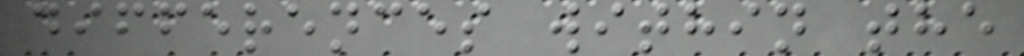differences within the
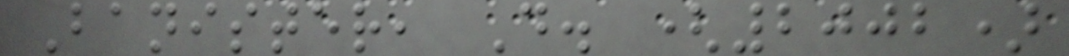Banister, D. (2002)
